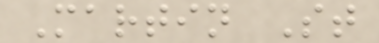Martin St
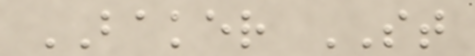BAKER ST
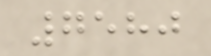7580
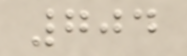704
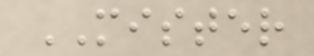MISTER
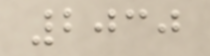2030
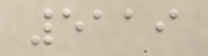5119
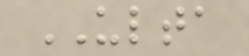ULTA
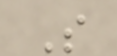S
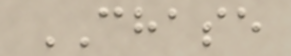CHASE
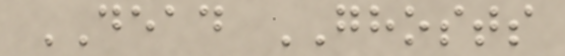DEAD GHOSTS
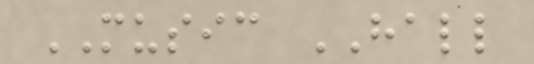MUSIC HALL
